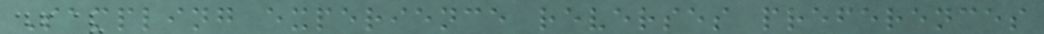Sampling experience reverses preferences
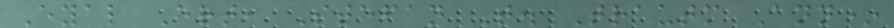Eyal Ert, Stefan T. Trautm Ann*
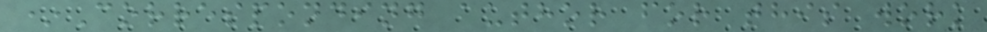*Corresponding author for this work
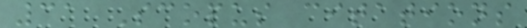31 Scopus citations
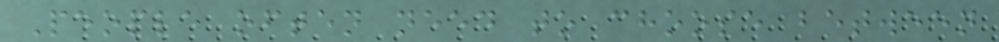People often need to choose between
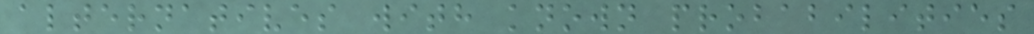alternatives with known probabilities
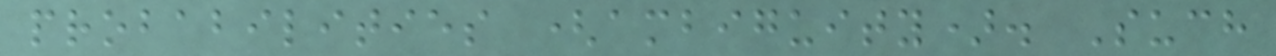probabilities (ambiguity). Such
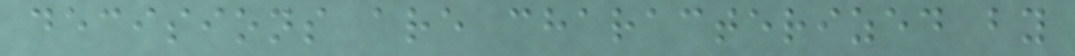decisions are characterized by
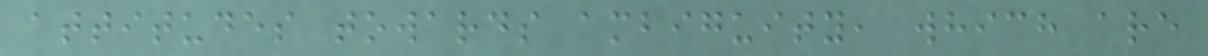attitudes towards ambiguity, which are
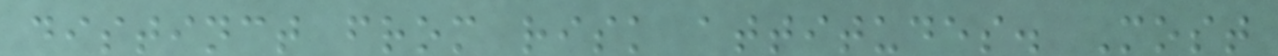distinct from risk attitudes. Most
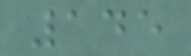145
